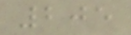205
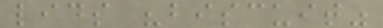lids "biscuit"
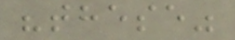"these"
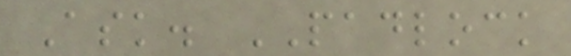Ask. PADLOCK
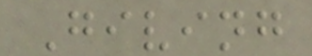Giving
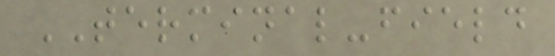TERMINAL-field
